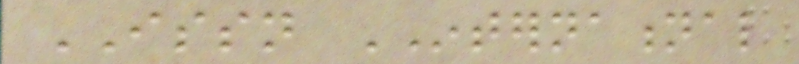ISSN INTERNATIONAL
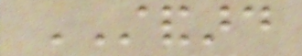STANDARD
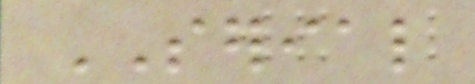SERIAL
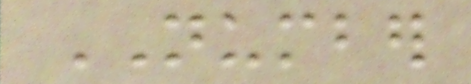NUMBER
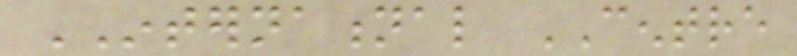INTERNATIONAL CENTRE
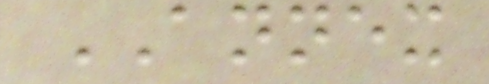ANNEX
